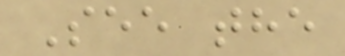See the
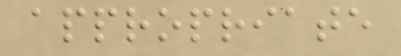appropriate
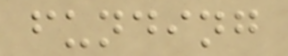funding
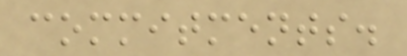commitments.
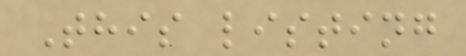This listing
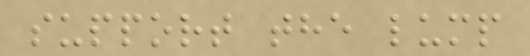support the lump
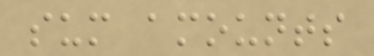sum amounts
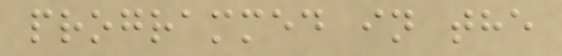programmed in the
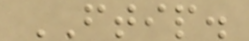FTIP.
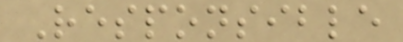Responsible
